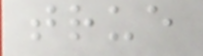true
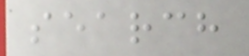search
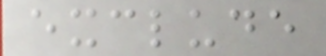exclude
